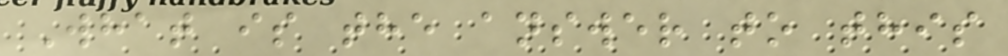What is the answer to this
